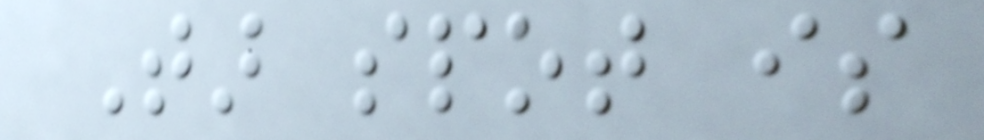Tar spot is
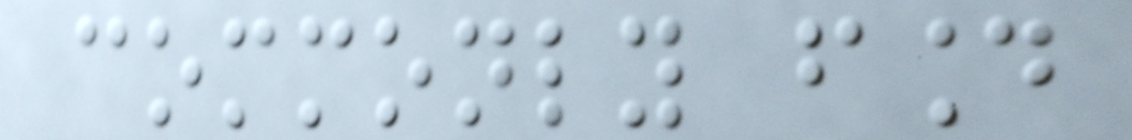commonly found
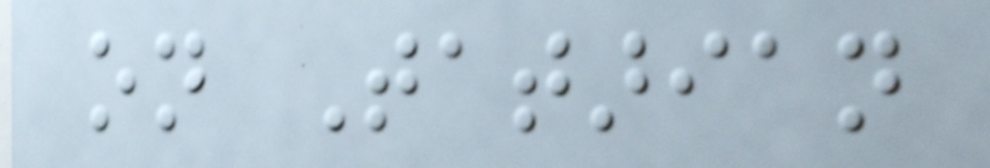on Tatarian
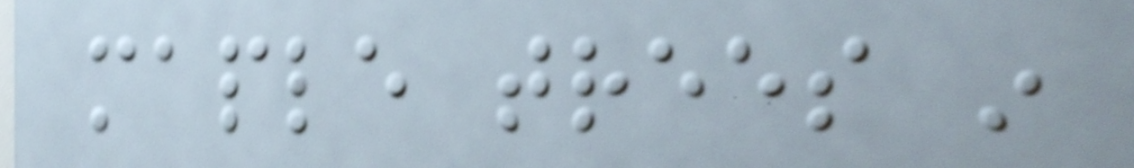maple trees in
